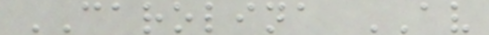CAROLINA AV
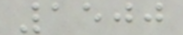1500
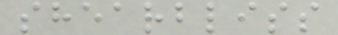shearbliss
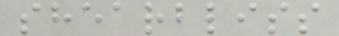shearbliss
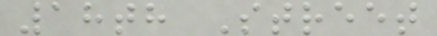18th Street
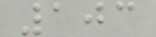103
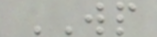WP
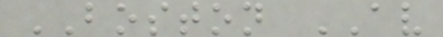BOSTON AV
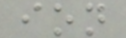ion
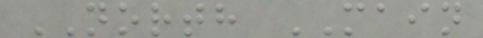NORTH MAIN
